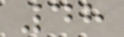48
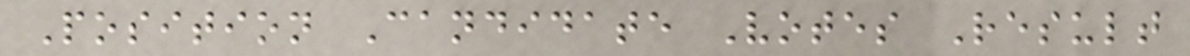Position Candidate Votes Result
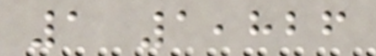1 1,826
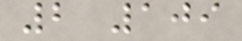2 109
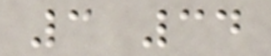3 34
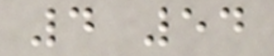4 54
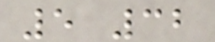5 32
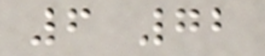6 72
